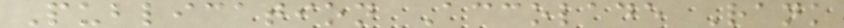Publication Accolade Rank
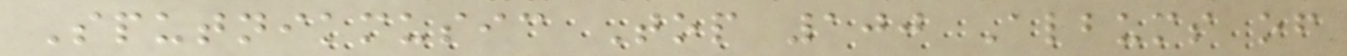Sputnikmusic Top 100 Albums of
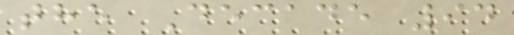the Decade 94
